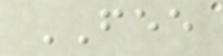FEE
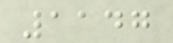1147
